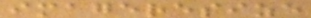imageresize
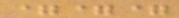===
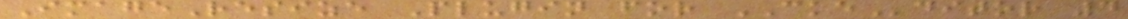ImageResize Plugin for CKEditor 4
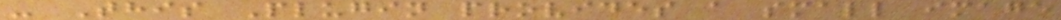- This Plugin provides a small image
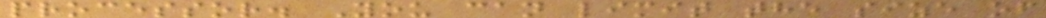processor. You can limit the size of
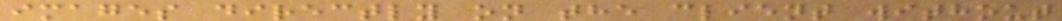images directly on the client without
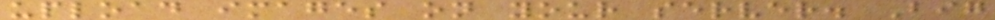upload images on your server. Big
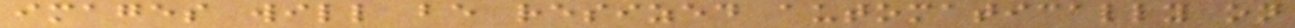images will be resized automatically on
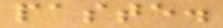paste.
